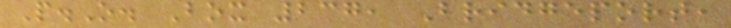P.O. Box 237, Bridgeport,
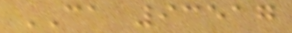CA 93517
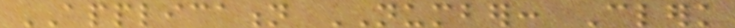APPLICATION NUMBER: Clerk
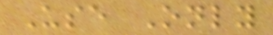Use Only
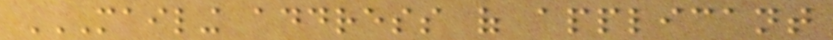MAILING ADDRESS OF APPLICANT
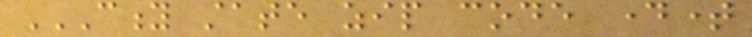CITY STATE ZIP CODE DAYTIME
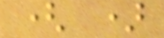( )
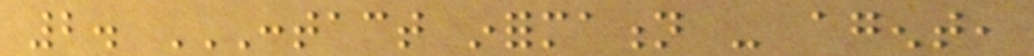2. CONTACT INFORMATION - AGENT,
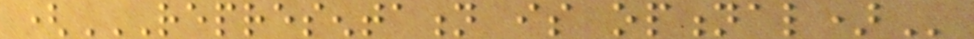(REPRESENTATION IS OPTIONAL)
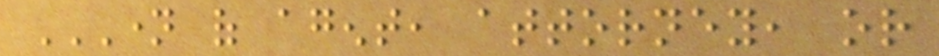NAME OF AGENT, ATTORNEY, OR
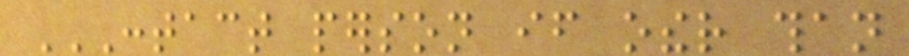CONTACT PERSON IF OTHER THAN
